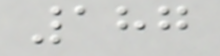187
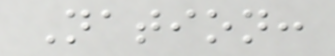Nation:
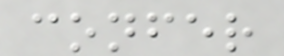confer
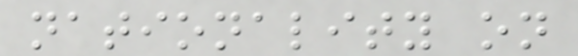nationality on
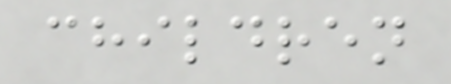children
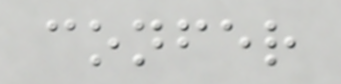confer
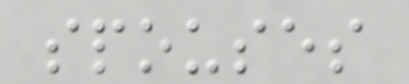spouses
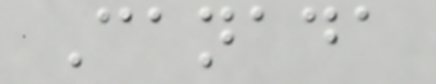Canada
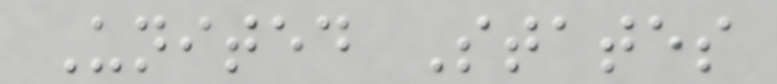United States
